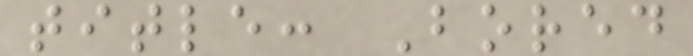title: Bored
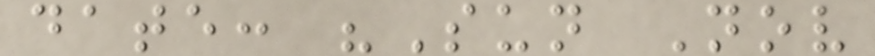date: "Sun Nov
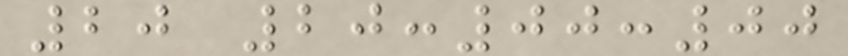20 20:00:00
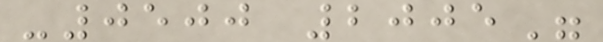-0500 2005"
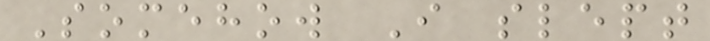Somehow I slept
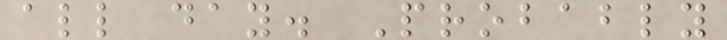all day. Probably
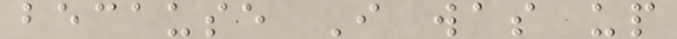because I was up
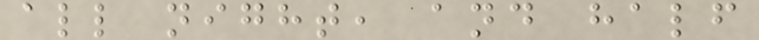all night, and half
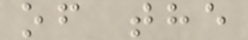of the
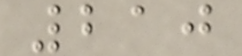210
